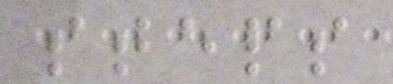steps
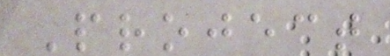Project
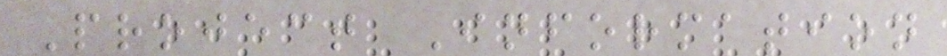Project Information
